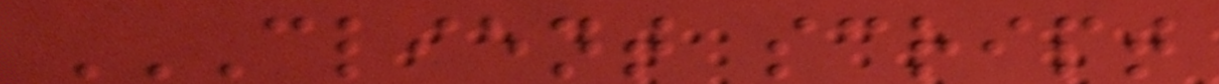CLIENT SCRIPT
